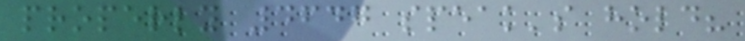properly 4647 speak's hold?
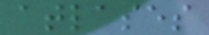atlases
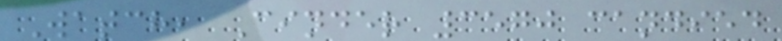Watch, Cinder 3570 candied
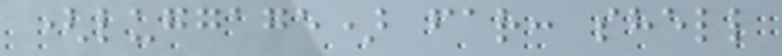(luggage) far: shell
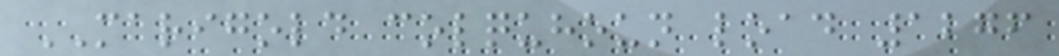MARIGOLD colquhoun load 1276
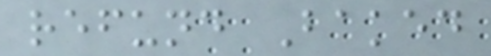refund Baked
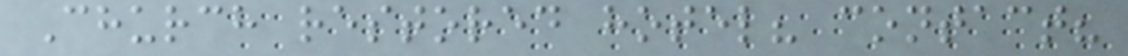Church restored hotel? contact?
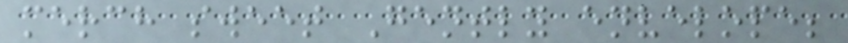merch sweet Gently envelope;
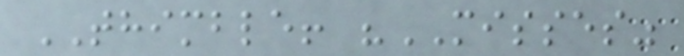THIMBLE! "MISSES"
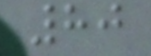80
